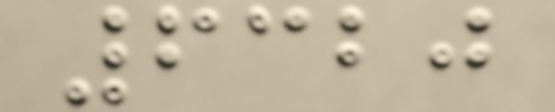6320
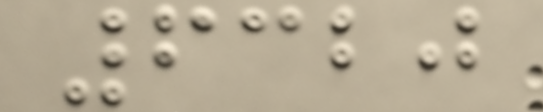6320
